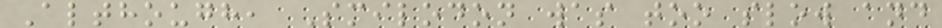Although, Smilodon was too slow and
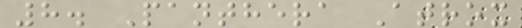8. Panthera Atrox
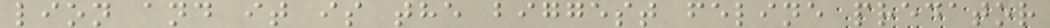lion and it is the biggest feline predator
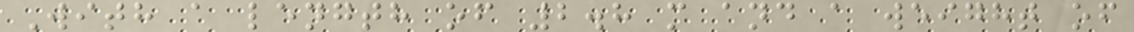With a length of 2.8 m and a weight of
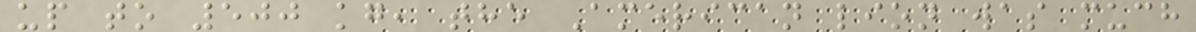up to 500 kg, the American lion was much
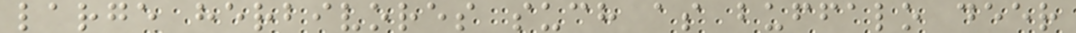large herbivores such as buffalo deer
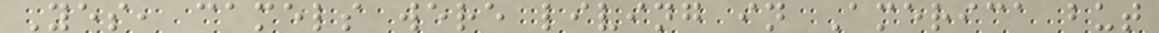Yes, camels were living in America but
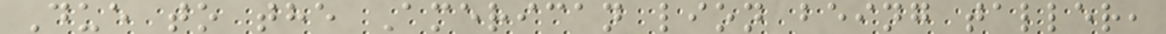Due to the American lion being taller,
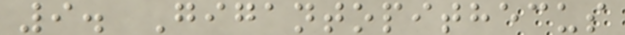9. Gigantopithecus
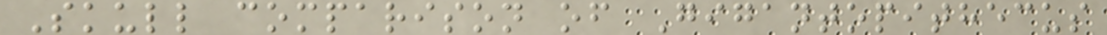Skull comparison of Gigantopithecus
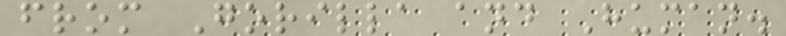from Gorilla and Human.
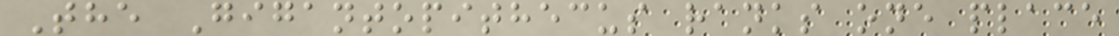The Gigantopithecus ranks one place
